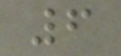6
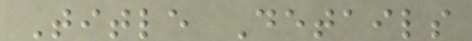Title Details
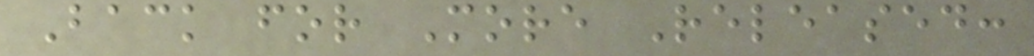Back for More Released:
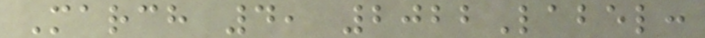March 4, 2022Label:
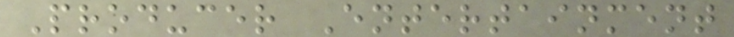Producer Entertainment
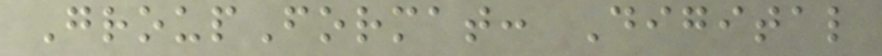GroupFormat: Digital
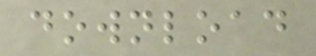download
